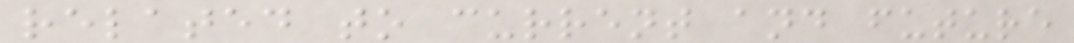related to current and future
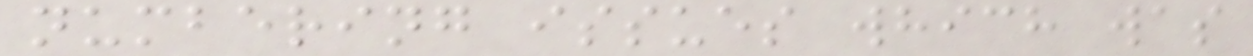numbering issues which was
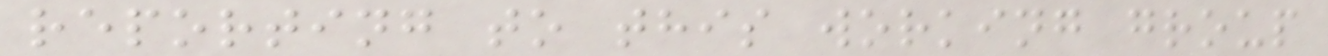reporting to this working group
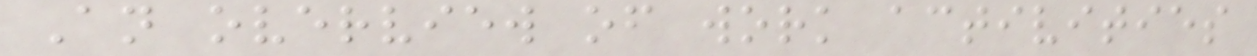An overview of work activities
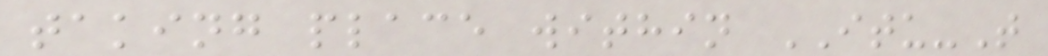taking place within ITU-T
